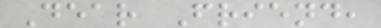Dear Friend,
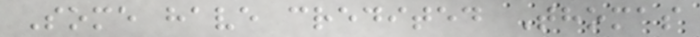Some have credited Thomas
